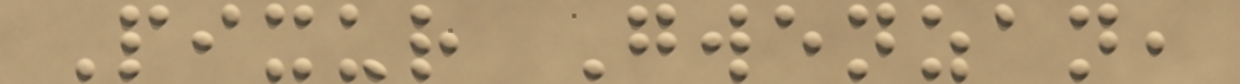Pixur Gwenzan,
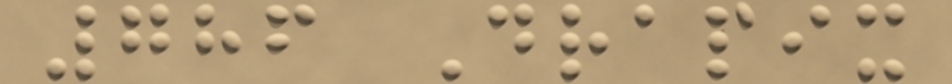786 Drapix
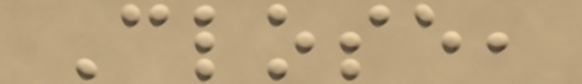Close,
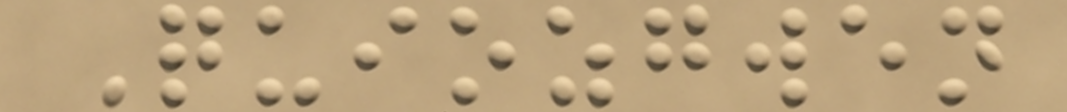Quiozgwen
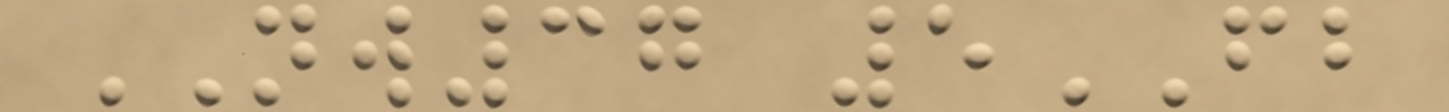NW37 5FB
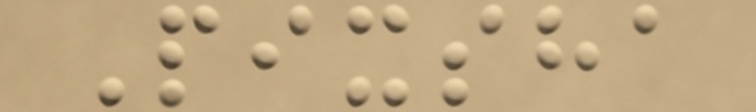Pixsha
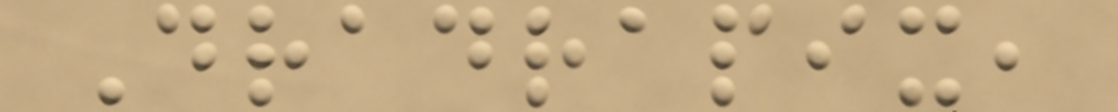Dradrapix,
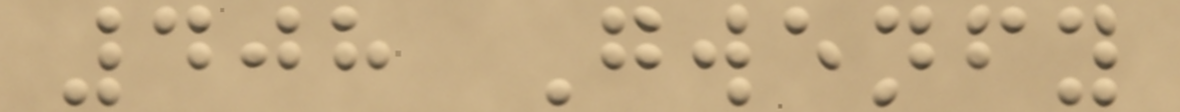408 Gwenfy
